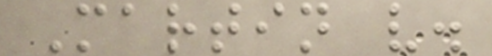Martin v.
